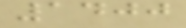1400
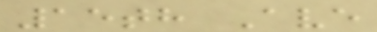15th Ave
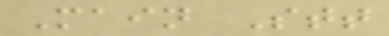Main Stt
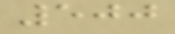500
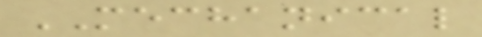MECHANICAL
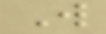W
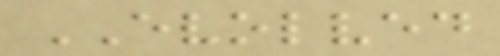EVOLVED
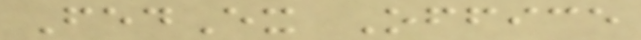FedEx Office
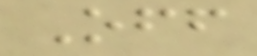Off
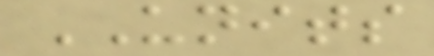UNITS
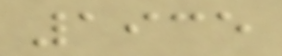1935
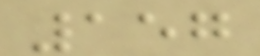157
